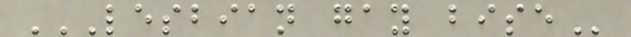LESBIAN GAY BISE
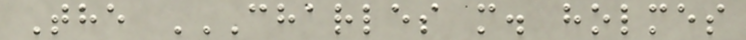The CHARLES M. HOLMES
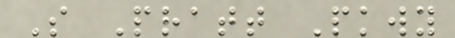S Pratt Pkwy
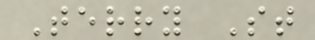Terry St
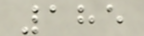185
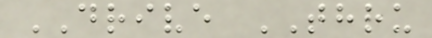DRIVE THRU
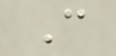C
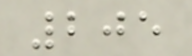205
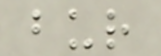bur
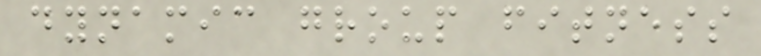dynamic group fitness
